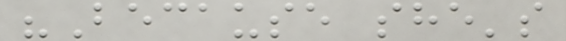"Because she's
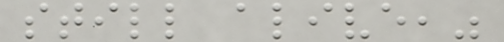still alive,"
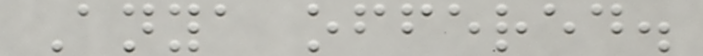Anya offered.
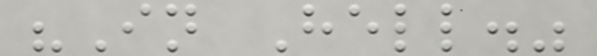"In Hell."
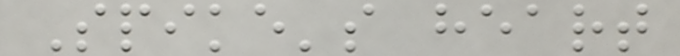Spike's heart
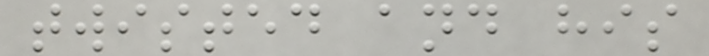twisted and his
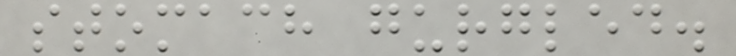stomach gurgled.
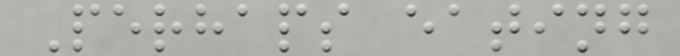Perhaps eating
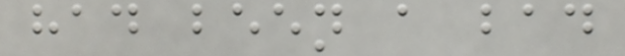had been a bad
